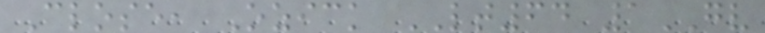Close, Ozick LT64 1GV
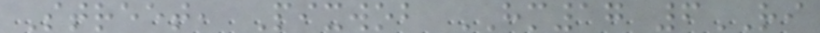Street, Pixwob HM17 6RI
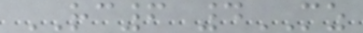RC6 4MZ
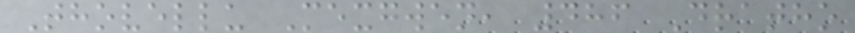Thovellu Mexgwen, 486 Dratho
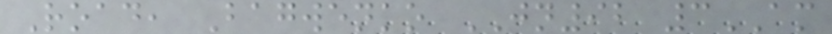Road, Bagwenko JN92 3AM
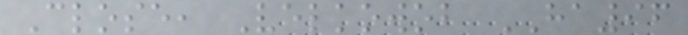Close, Velkowob HA96
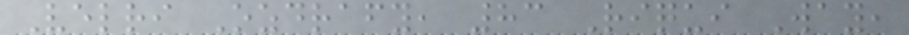Velri Ozdrafy, 83 Riqui Way,
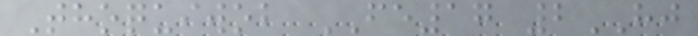Thoquiwob FE17 2HJ
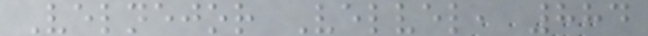Velnejor Velvel, 884
